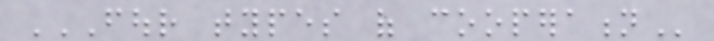FOUR TYPES OF COOPERATION
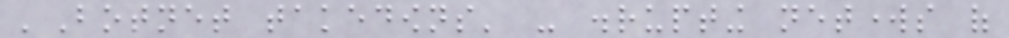'Botnet takedowns' - disrupting networks of
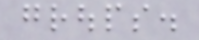groups.
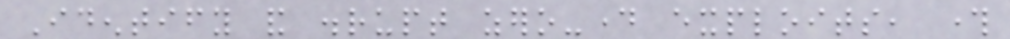Identify and disrupt zero-day exploits, through
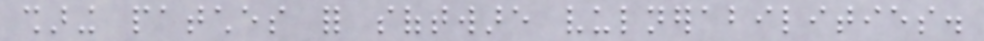sharing patches for software vulnerabilities.
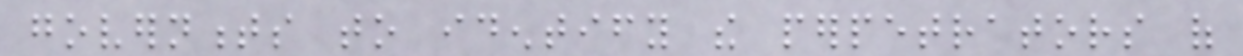governments to identify the perpetrators of
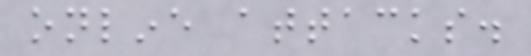online attacks.
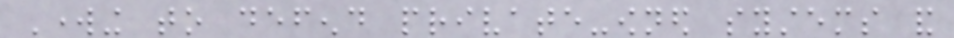Working to defend private-owned systems and
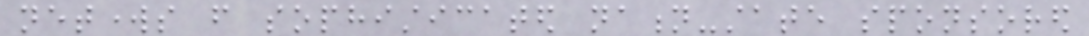networks from sophisticated nation-state sponsored
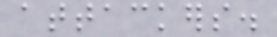attackers.
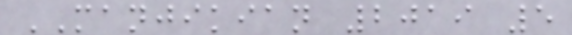MANJIKIAN 2019 5
